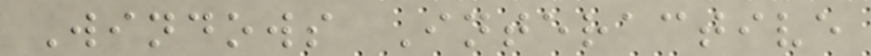Windows Interactive
